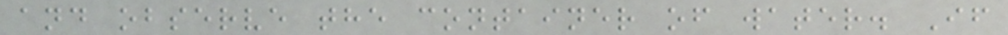and observe the container of water. If
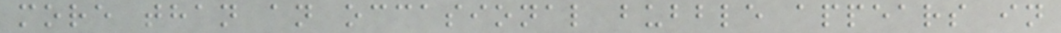more than an occasional bubble appears in
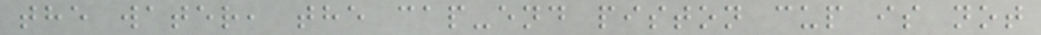the water, the cap-end piston cup is not
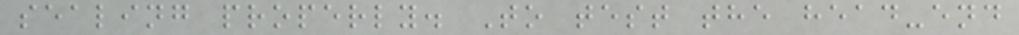sealing properly. To test the head-end
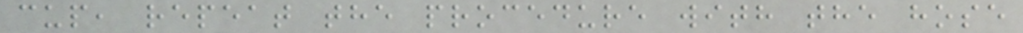cup, repeat the procedure with the hose
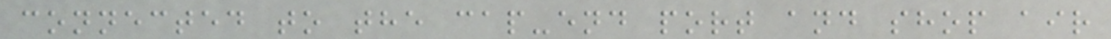connected to the cap-end port and shop air
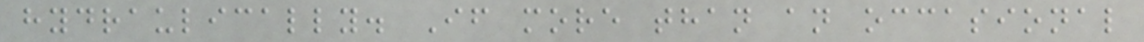hydraulically. If more than an occasional
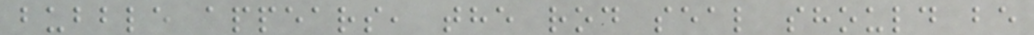bubble appears, the rod seal should be
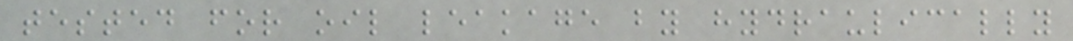tested for oil leakage by hydraulically
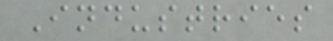Industries
